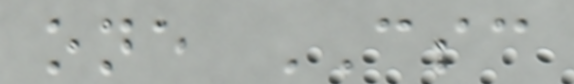one CSC
